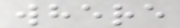where
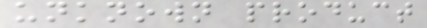unknown product
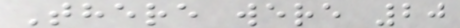There were 20
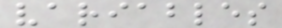variables
